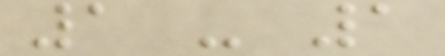1 - 1
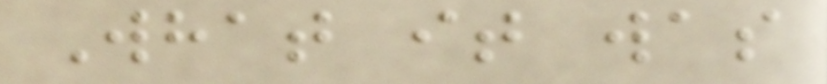What it was
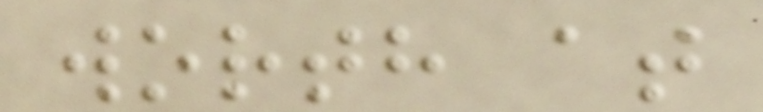worth at
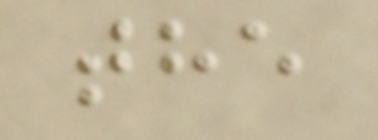the
